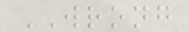WRONG
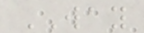WAY
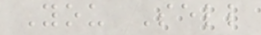You Sell
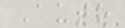Auto
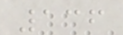136
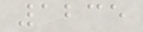1235
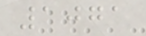1071
